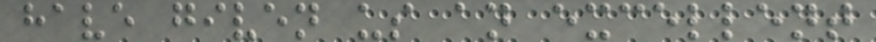have given us an excellent
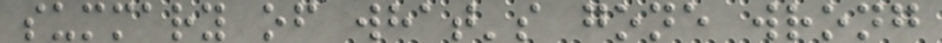summary of what's gone wrong
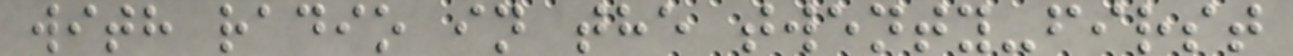with radio in the twenty-first
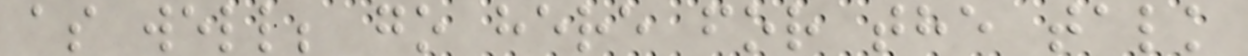as well; go here for the talk
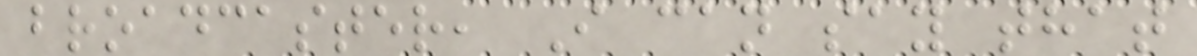broadcaster, I can say that
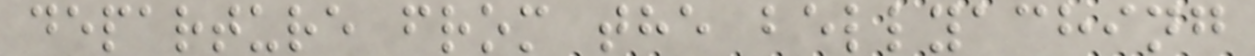departure from the bellyaching
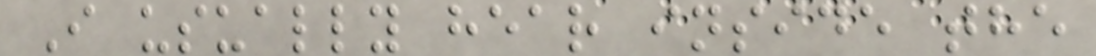I usually hear inside the
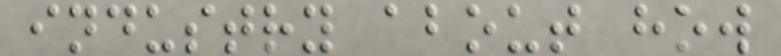industry about how
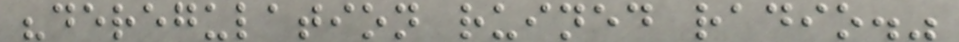"deregulation ruined radio."
